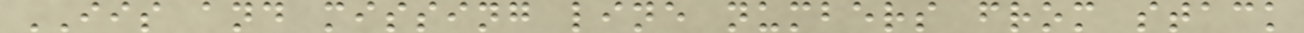IIS and missing line numbers from stack
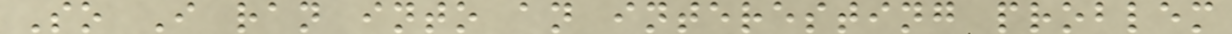So I ran into an interesting problem
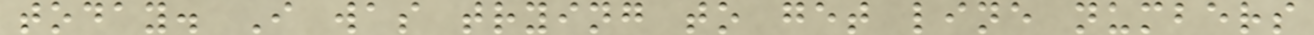today. I was trying to get line numbers
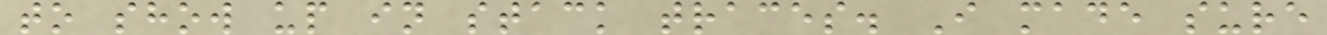to show up in stack traces. I made sure
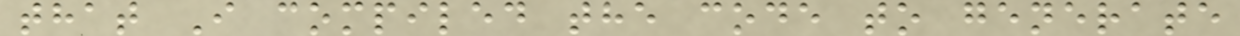that I compiled the code to generate
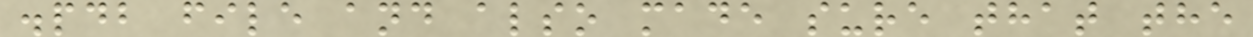.pdb file and also made sure that the
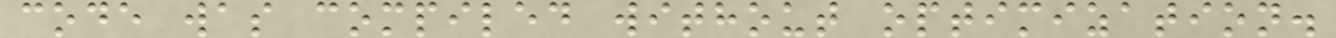code was compiled without optimization.
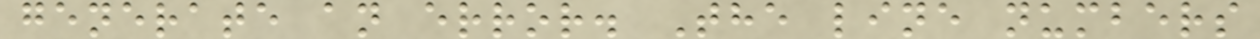generate an error. The line numbers
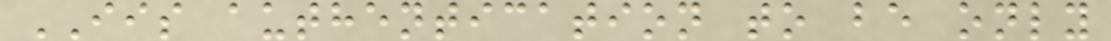IIS authentication to be only
